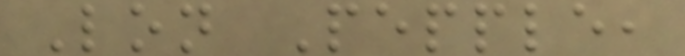Lon Pepple,
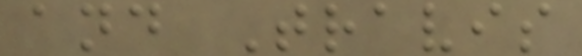and Travis
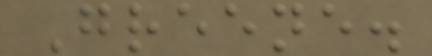Greene.
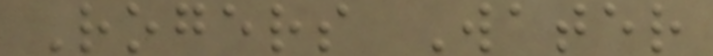Rogers Water
